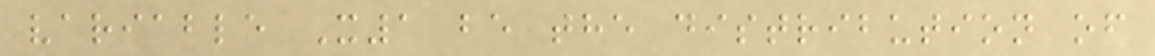variable X1 be the distribution of
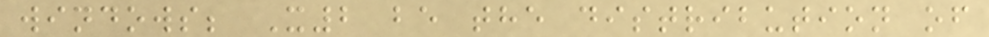windows; X2 be the distribution of
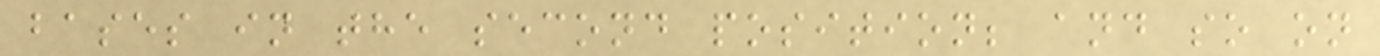bases in the second position; and so on
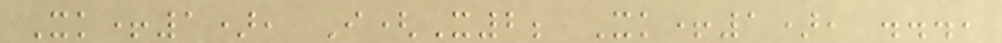Xk+1), I(X2; Xk+1), ...,
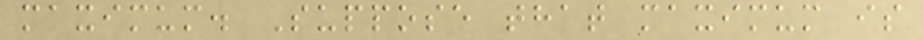maximum. Suppose that maximum is
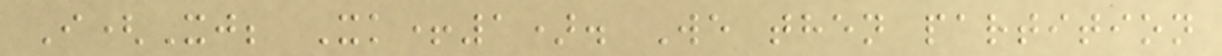I(Xj; Xk+1). We then partition
